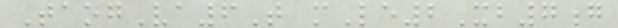TaogVa6T mLe2Xb7g
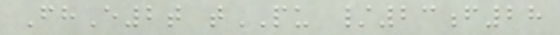FhE2t tPU /23f28
